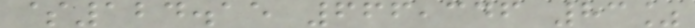$124.15 666,346 83%
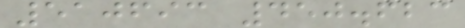510693 450.623
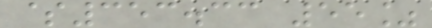$353.33 55%
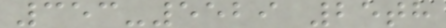353-5529 25th
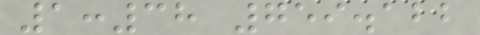1:38 759.122
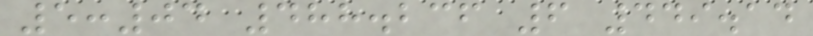5:04 488.236 6 449.14
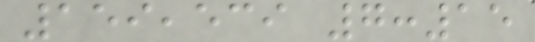159,539 7:15
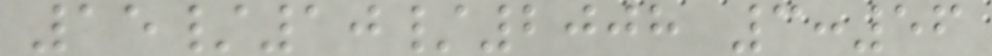15/10/2008 3:56
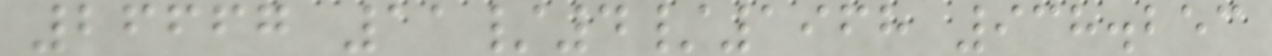26667 11/4/1968 938.253
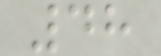48
